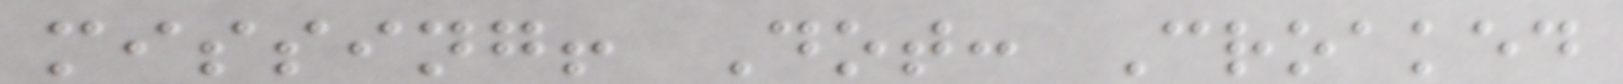missing! Dot: Croaked
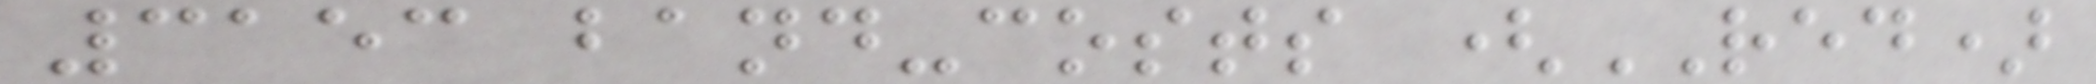3153 band-costs (RED)
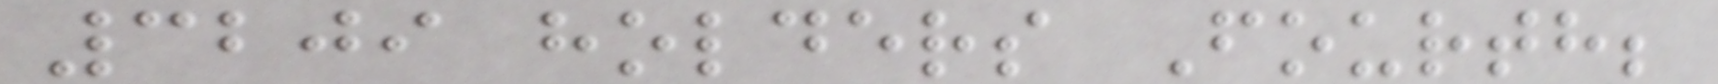3209 holders Fourth;
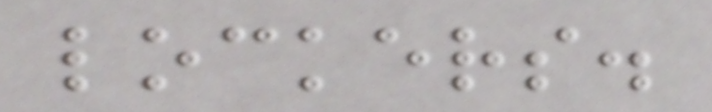lockers.
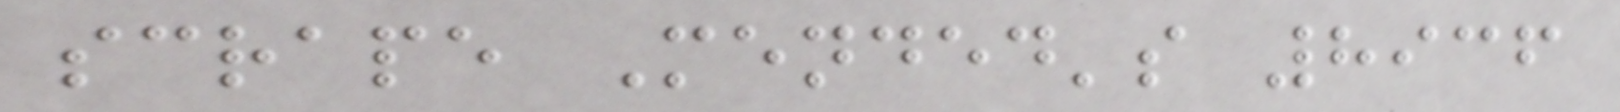scrape Mended's 8936
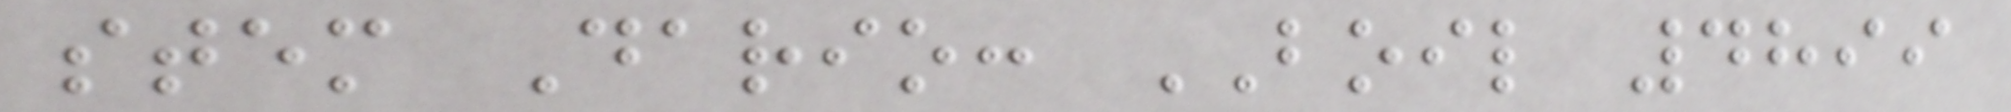stem Dario: BOIL 4899
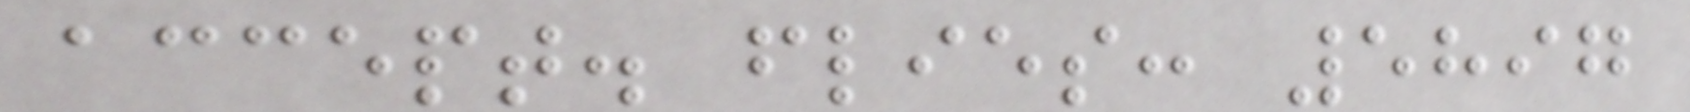accept. flies: 5897
